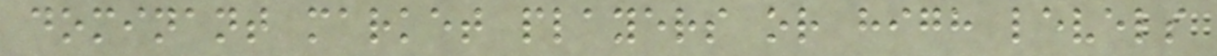dominant market players or high levels
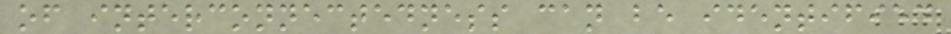of interconnectedness can be identified
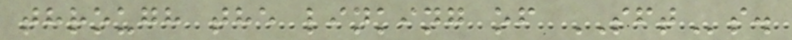through the linking of SFTs.
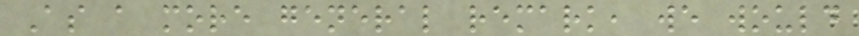As a more general remark, we would
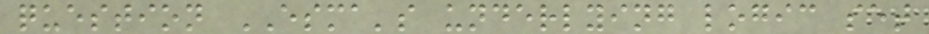question ESMA's underlying logic set
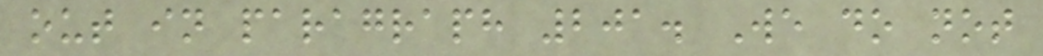out in paragraph 201. We do not
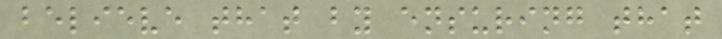believe that by ensuring that
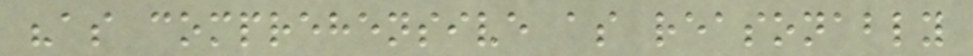"as comprehensive as reasonably
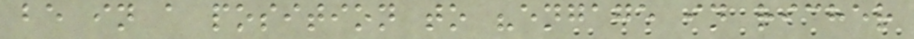be in a position to "engage in richer
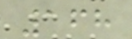168
